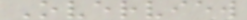Overview
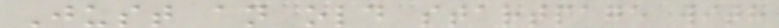Just an old startpage with
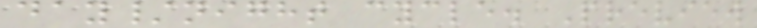day/night cycle. Preview
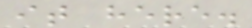it here.
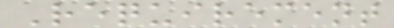Requirement
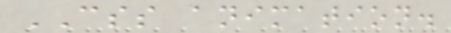CSS animation.
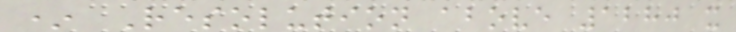* Resolution above 1280 x
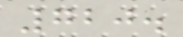720.
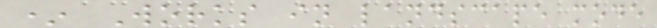* Works in landscape mode
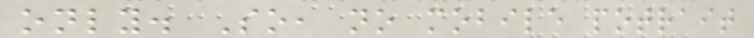only. So, no mobile potrait
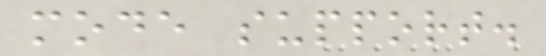mode support.
